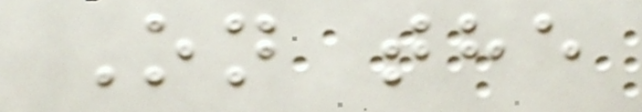On the
